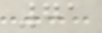71
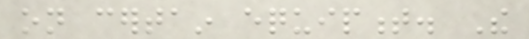on certain equipment. The
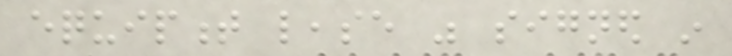equipment lease was signed in
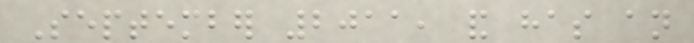September 2011, and has an
